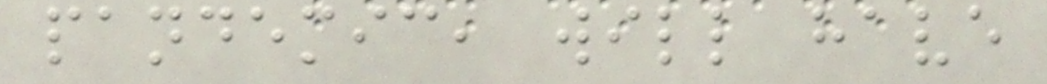pandemic, will have
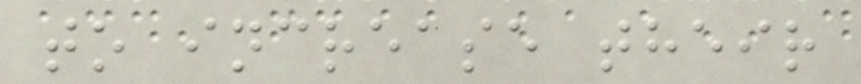to increase their
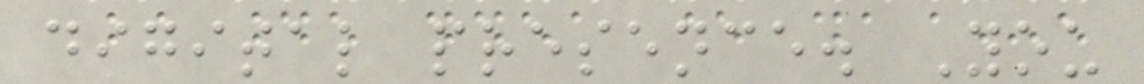digital presence. You
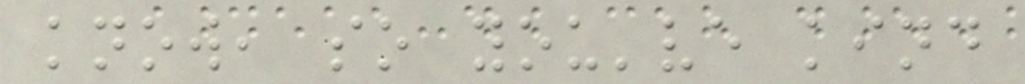know, so you've kind
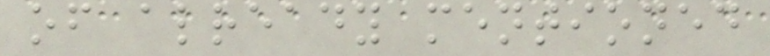of already mentioned
